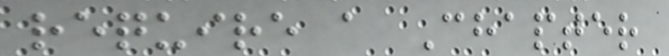require a Chapter
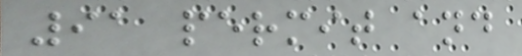91 permit and
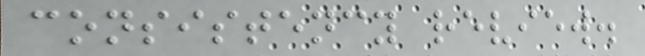consistency review.
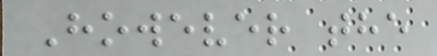However the
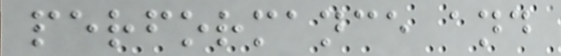performance and
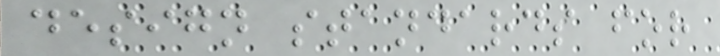design standards for
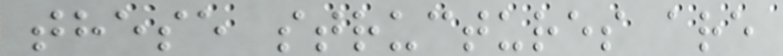these structures are
